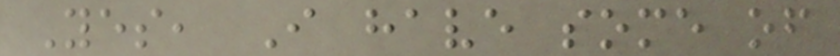Yes, I have some of
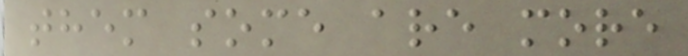them some are more
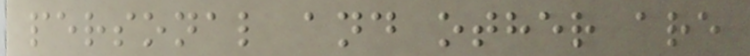personal and other are
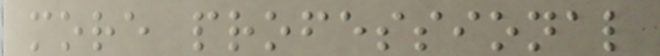more professional
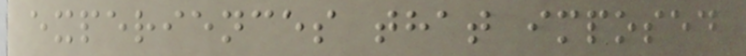experiences that imposed
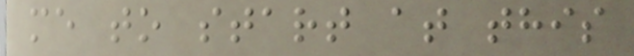me to start at this
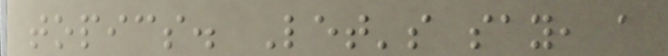topics. Let's say, a
